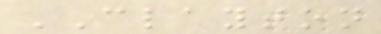CLAYTON
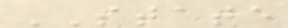STATE
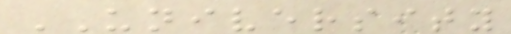UNIVERSITY
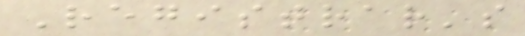Registrar's
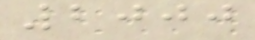2000
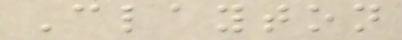Clayton
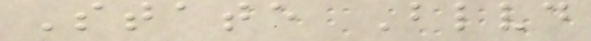State Blvd
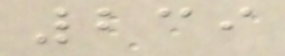239
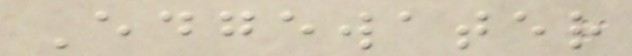Edgewater
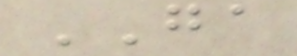GA
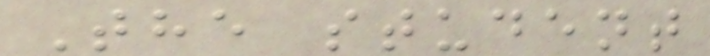The student
